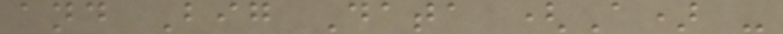and Big Data (A) -
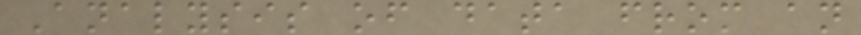Analysis of data from an
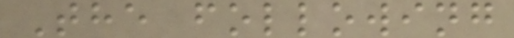The following
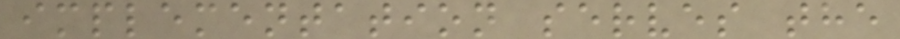implementation serves the
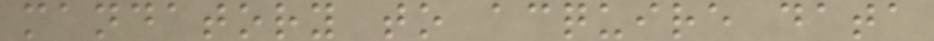mandatory to acquire data
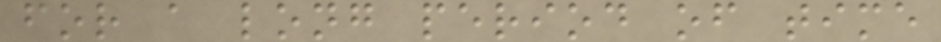for a long period of time
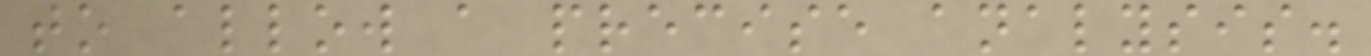to allow a precise analysis.
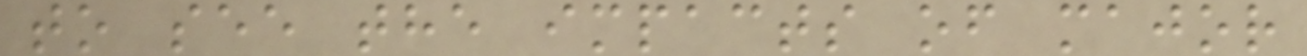to see the impacts of major
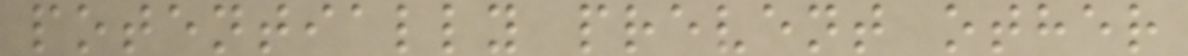potentially prevent other
